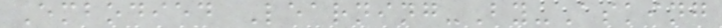Embodied Learning-By-Asking
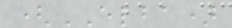(ELBA)
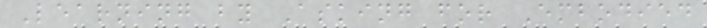Learning by Asking for Embodied
